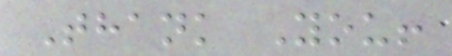Thank You!
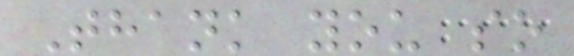Thank you so
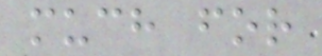much for
